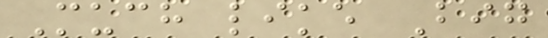Much like Big
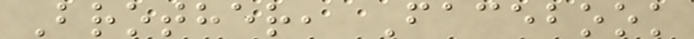Brother, Facebook
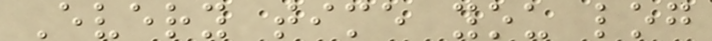Every time you log
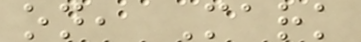on, Mark
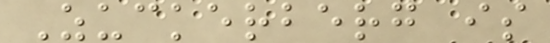Zuckerberg is
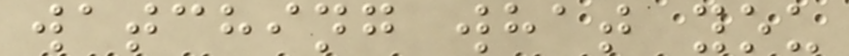watching what you
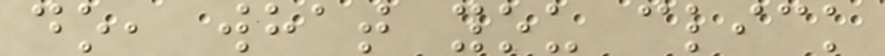do, what you click
